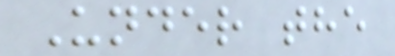Under the
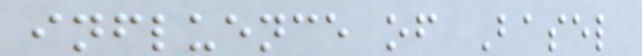influence of Basel
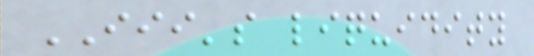III's liquidity
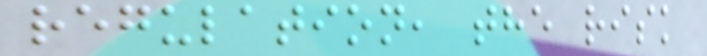regulation, the risk
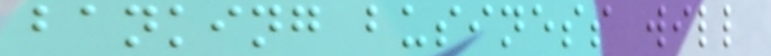banking business will
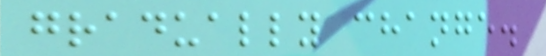gradually change.
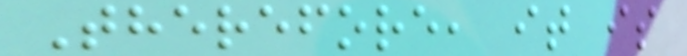Therefore, it is
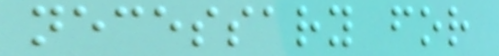necessary for
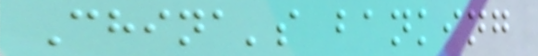China's banking
